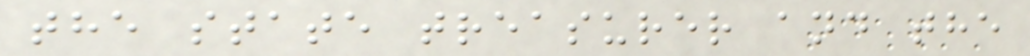the state treasurer and the
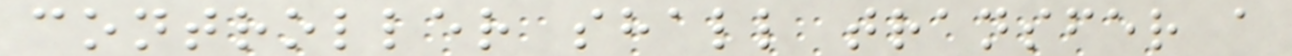controller shall transfer a
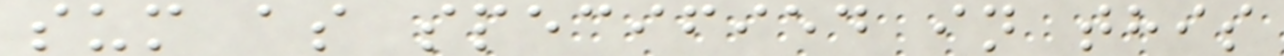sum as specified in this
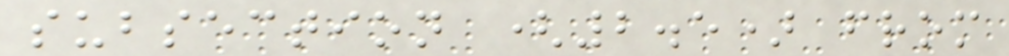subsection (2.5) from
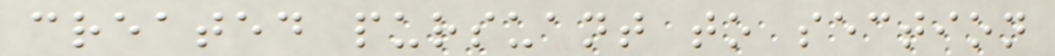created pursuant to section
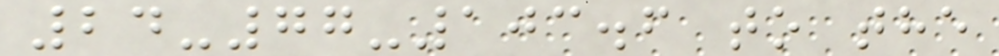24-77-103.6 to the
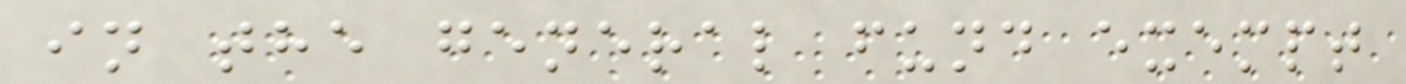in the general fund exempt
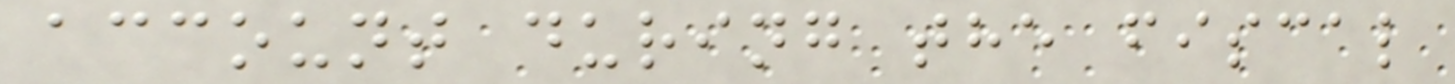account during the fiscal
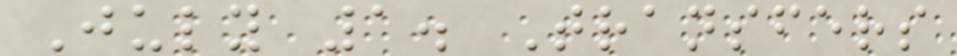July 1. Transfers
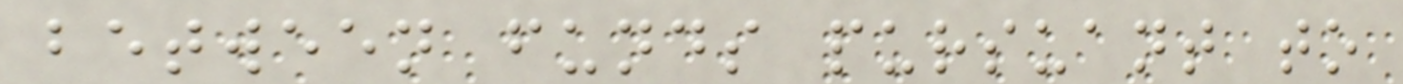between funds pursuant to
